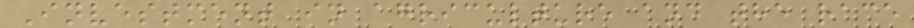Investment in agriculture and the race
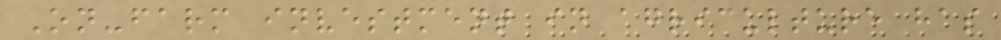On-farm investment in agriculture has
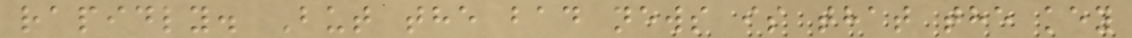rapidly. But the bad news is that the key
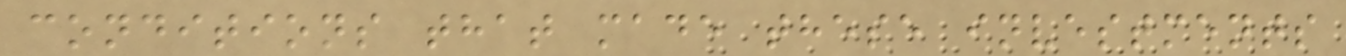conditions that made these investments
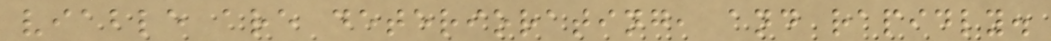viable are deteriorating, and rapidly.
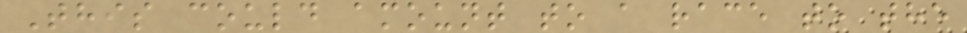This could amount to a race to the
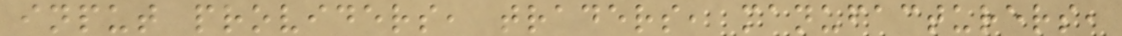input providers, traders, manufacturers,
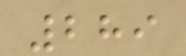289
